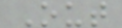Out
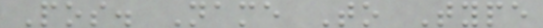Pos. Name To Type
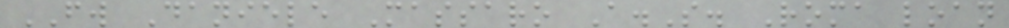FW Daniele Massaro A.S. Roma loan
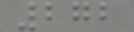272
